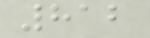812
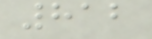812
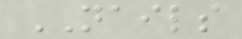NAILS
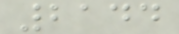2144
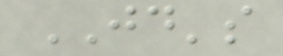JD's
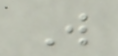W
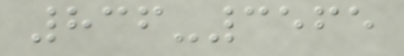836-3565
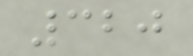320
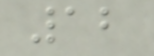12
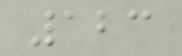123
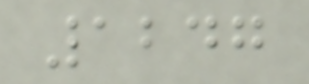1247
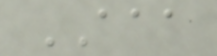AAA
